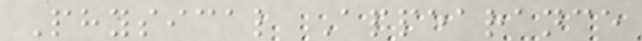Physical Appearance
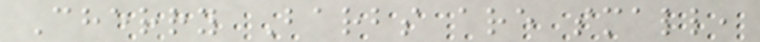Cherry Barbs are small,
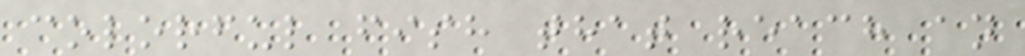colorful fish that reach an
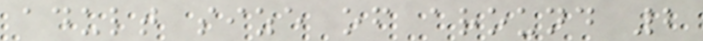adult size of around 2
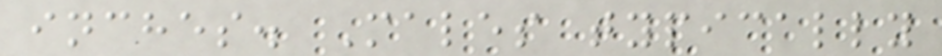inches. Males typically
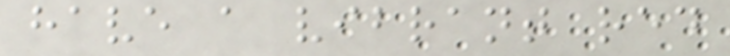have a vibrant red
